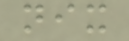nix
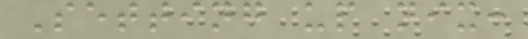Setting up nix:
